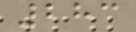283
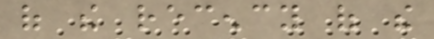of the recency of the
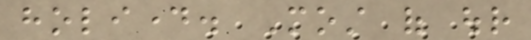holiday. Most of our
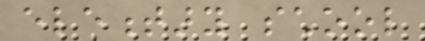elementary school
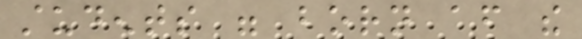students were born after the
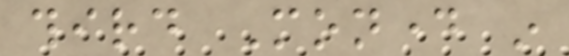third Monday in
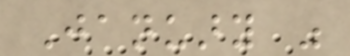January was
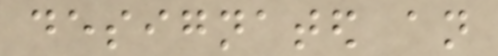designated an
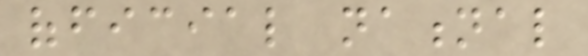official national
